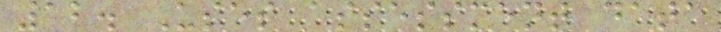12. Uses assessment data
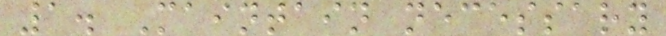1. Maintain necessary
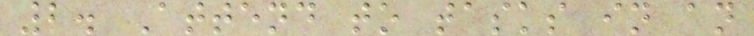2. Attend to tasks in an
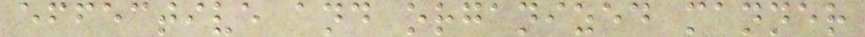effective and organized manner
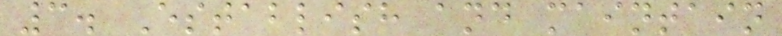3. Establish and maintain
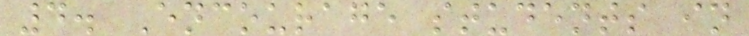4. Encourage students in
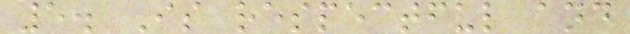5. Is respectful and
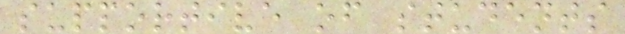supportive of students
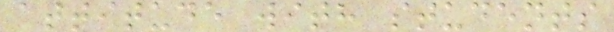attitude with students
